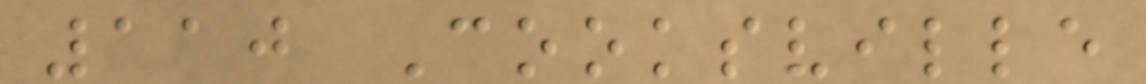110 Cooksville
